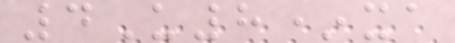4U8*xa
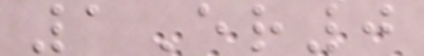1Er0
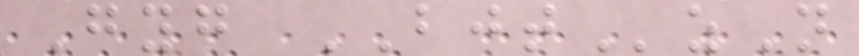Gyg BJTzN
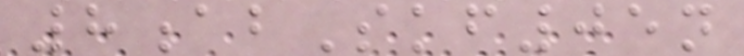8abSkf05n
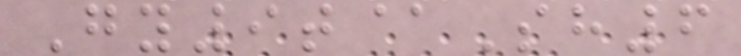Gy9t@Sh6
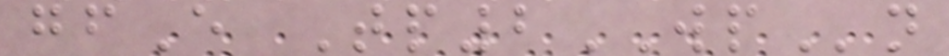gfE Tp2WPn
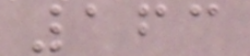163
